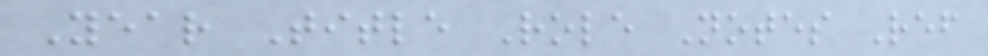Year Title Role Notes Ref
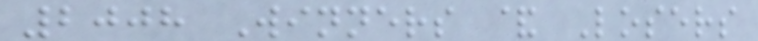2008 Winners & Losers
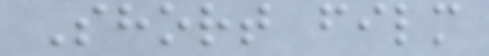Short film
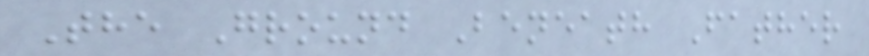The Ground Beneath Father
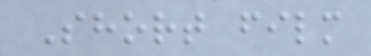Short film
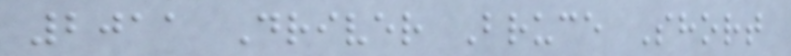2011 Driver Bruce Short
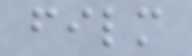film
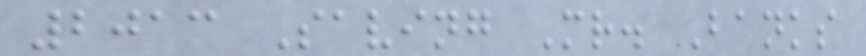2013 Saving Mr. Banks
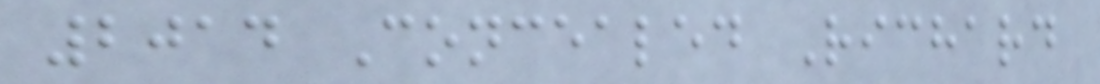2014 Concealed Richard
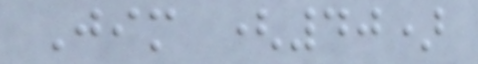Jim (40)
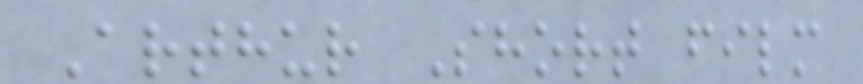Arthur Short film
